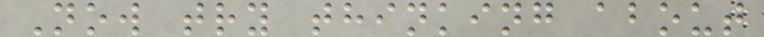Now try thinking about
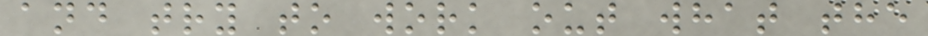and try to work out what the
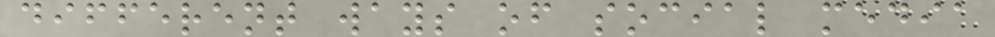different ways of social media
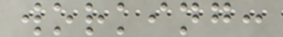working:
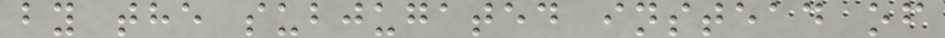by the subjugated instead of
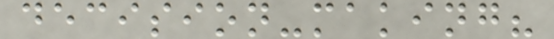decision-making?
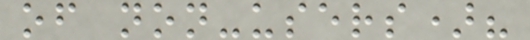of non-users)?
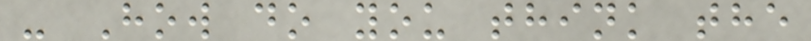- How do you think the
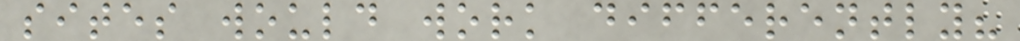sites would work differently?
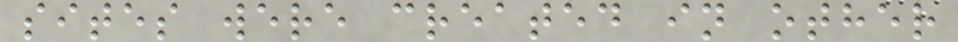sites were created in other
